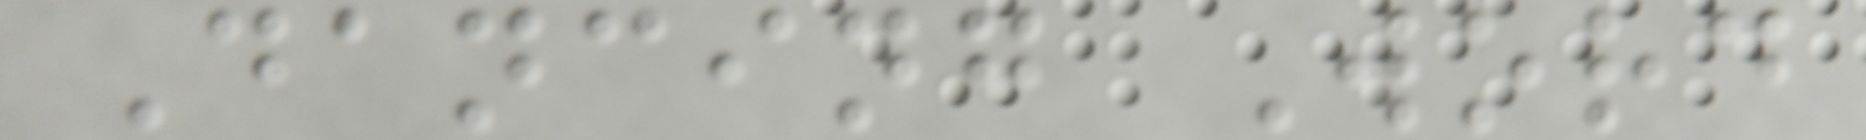Dancing Word
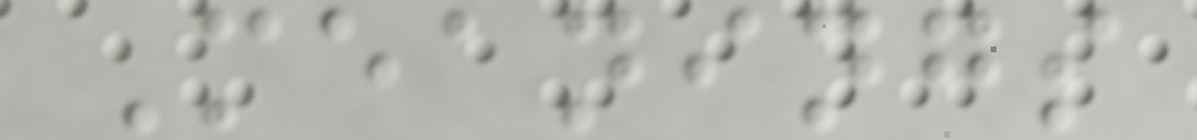Meanings
